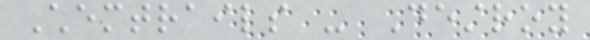Chemtrails - Destroy
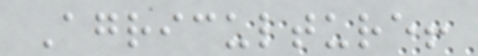Agriculture!
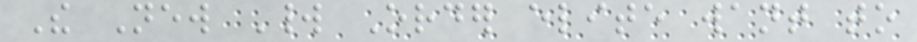The New World Order elite want to
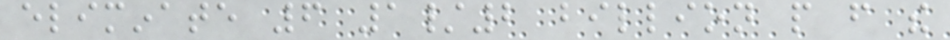eliminate 6 1/2 billion people from the
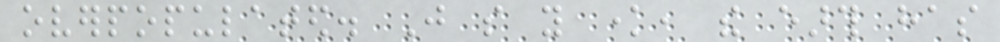overpopulated. Just so you know, the earth has
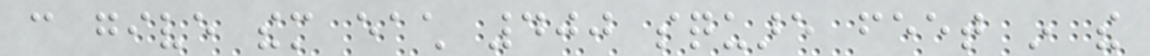can give them each 400 square feet in the
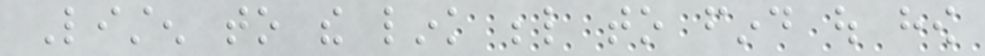Listen to the link below to find out how
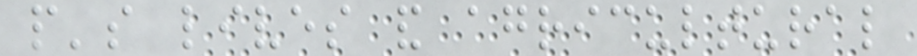people's lives and agricultural
